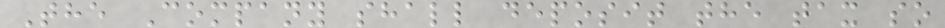The Company shall deposit the tax so
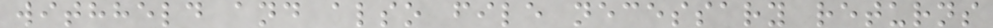withheld and also file necessary returns
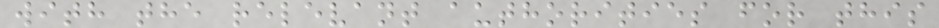with the relevant authorities for this
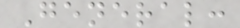General:
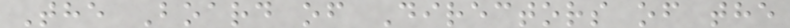The Board of Directors of the
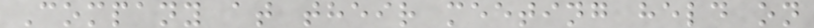Company at their meeting held on
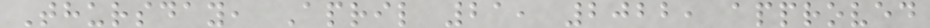Thursday, April 21, 2022, approved
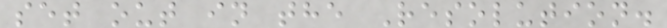set out in the Resolution.
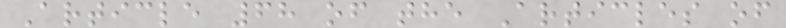Article 68 of the Articles of
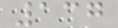137
